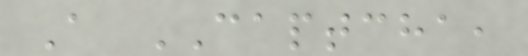A CAPTCHA,
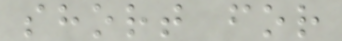short for
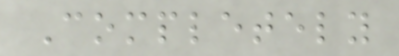Completely
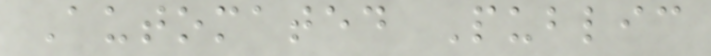Automated Public
